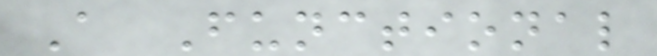A Functional
